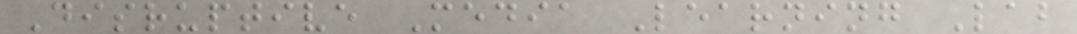Disruptive Media Learning Lab
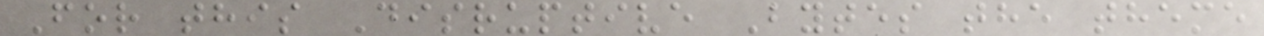For this Disruptive Bytes the theme
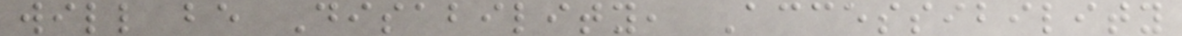will be Disability, Accessibility
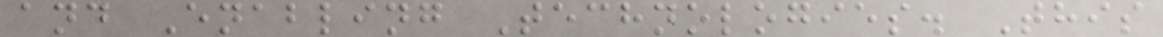and Enabling Technologies. This
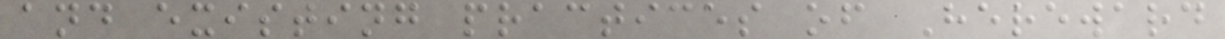and existing practices of Hereward
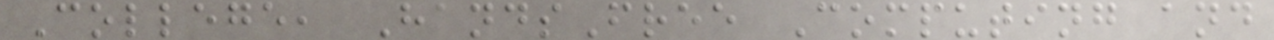College, HandsFree Computing and
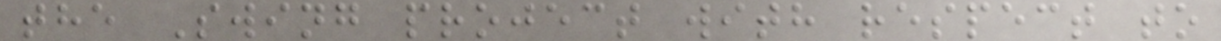the Swing project with respect to
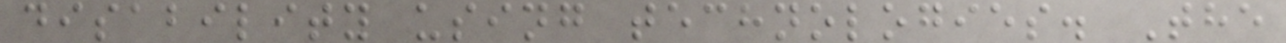disability using technologies. The
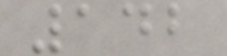142
